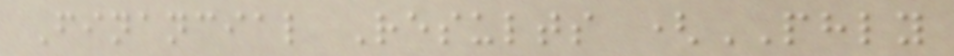Financial Results (PHLY
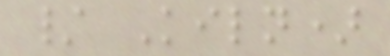/ Kiln)
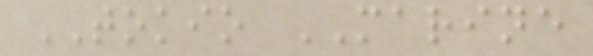TOKIO MARINE
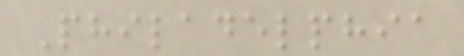Philadelphia
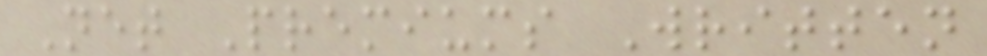Net Premiums Written
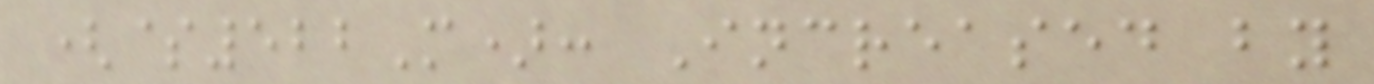($522M): Increased by
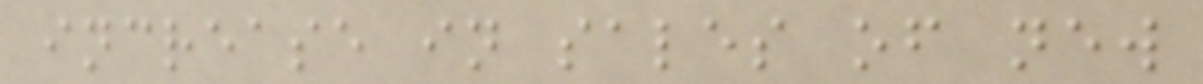increase in sales of new
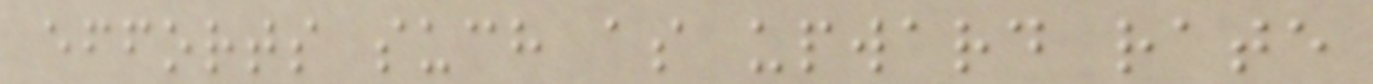efforts such as upward rate
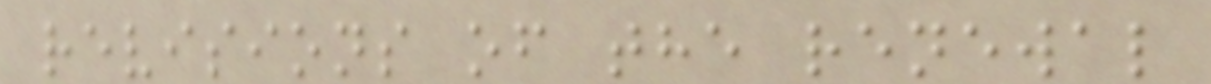revisions of the renewal
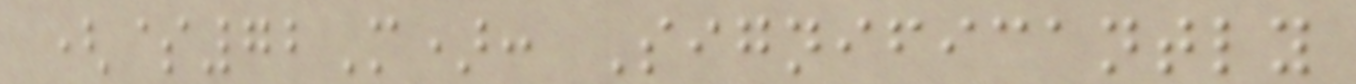($72M): Significantly
